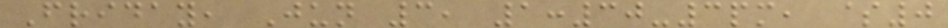Friday, Jun 3, 1:30-3pm, $0
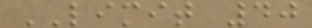LIMIT 40
